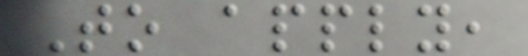To apply,
